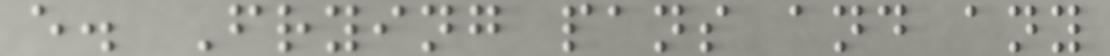e. Frying pans and any
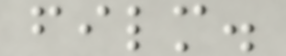film.
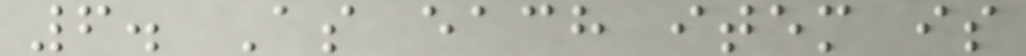6. As each item is
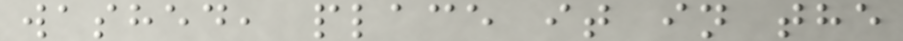washed, place it in the
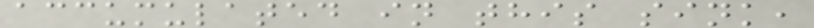accumulated in this sink,
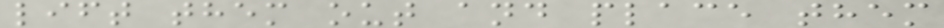lift them out and place them
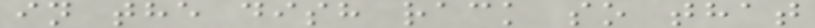in the dish rack so that
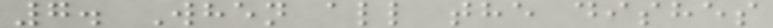7. When all the dishes
